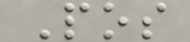Pos
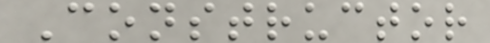Constructor
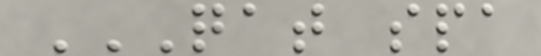QAT SPA
